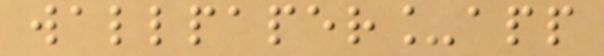wallpaper_app
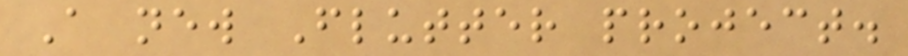A new Flutter project.
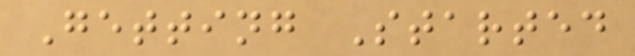Getting Started
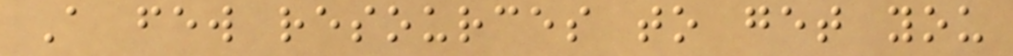A few resources to get you
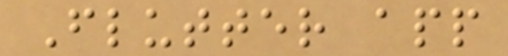Flutter app
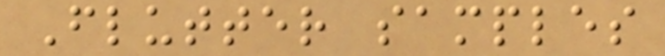Flutter samples
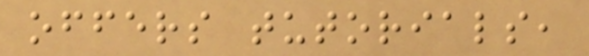offers tutorials,
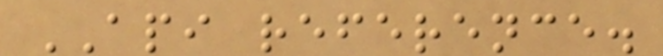API reference.
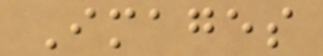Images
